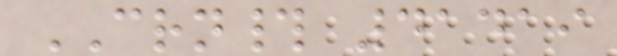CRN# 41419
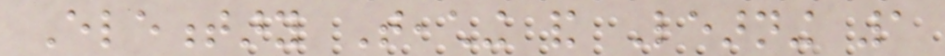Elementary Teaching and Learning 1
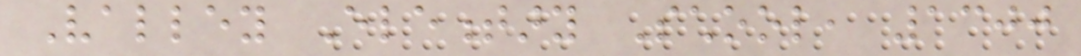Valley Elementary School, 1300
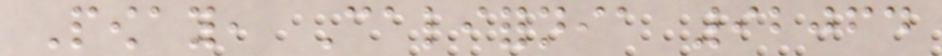Poway, California 92064
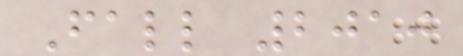Fall 2010
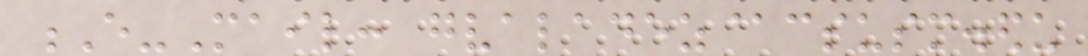E-Mail: gvaladez@csusm.edu
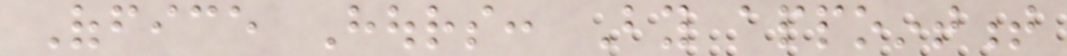Office Hours: By appointment
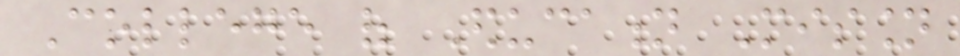College of Education Mission
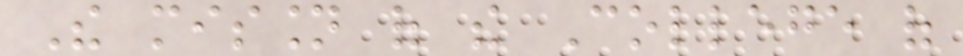The mission of the College of
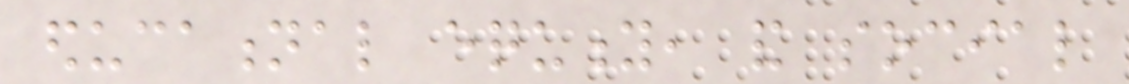educational equity, and social
